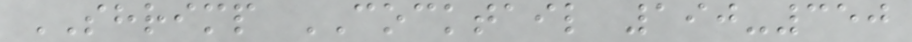SHRIMP COCKTAIL 190-350
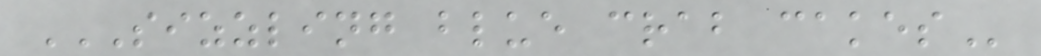SIZZLING BLUE CRAB CAKES
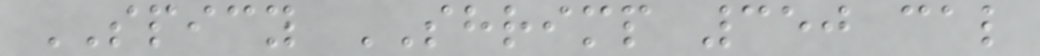SPICY SHRIMP 350 cal
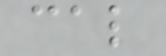cal
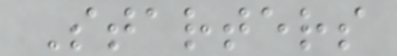Starters
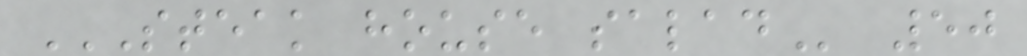STEAK HOUSE SALAD 50
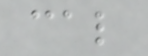cal
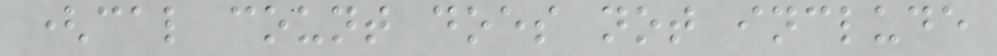(cal count does not include
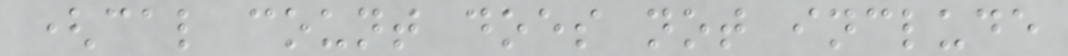(cal count does not include
